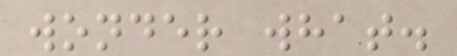wonder what.
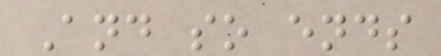And so ends
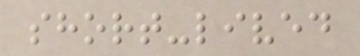short-lived
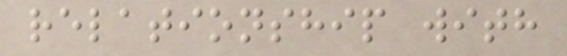relationship with
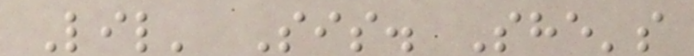Lil' Sis. She's
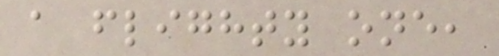a flighty one,
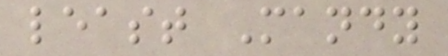least Mandy
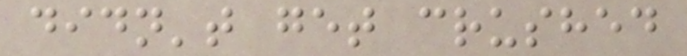didn't get crushed
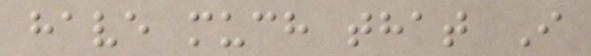have much that I
